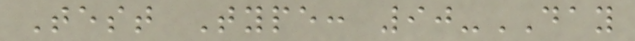Test Type: 90-DAY
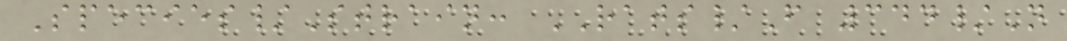Species/Strain: RATS/F 344/N
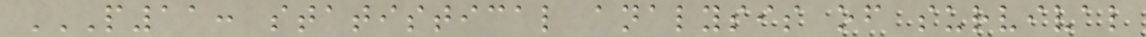P11: STATISTICAL ANALYSIS OF SURVIVAL
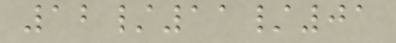12/11/01
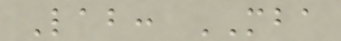Lab: MBA
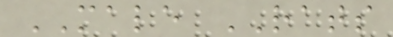MALE RATS
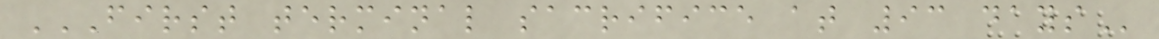FIRST TERMINAL SACRIFICE AT 93 DAYS
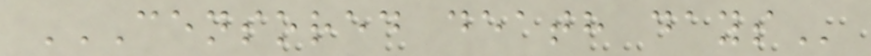CENSORED DEATH DAYS
